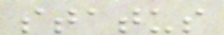status
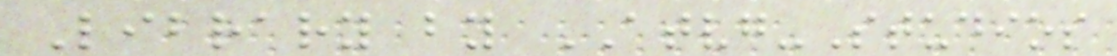Library by ATVG-Studios
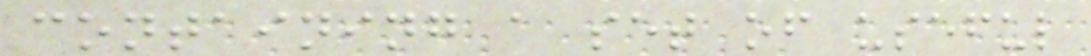containing a set of useful
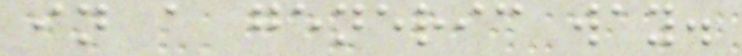in a generic way.
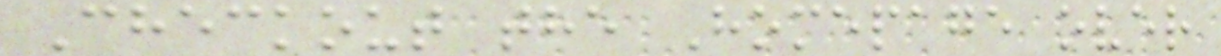Checkout the Homepage over
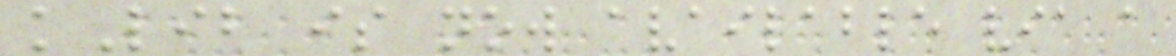kLib is now available via a
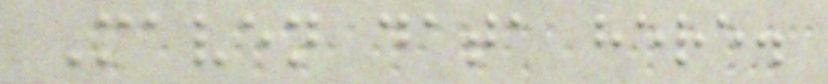Maven data here.
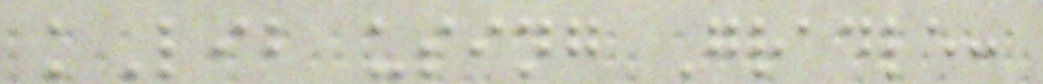kLib using Gradle:
